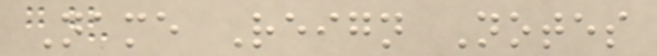Name Reign Notes
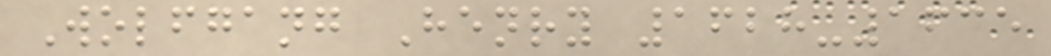Wolfgang Henry 1628-1635
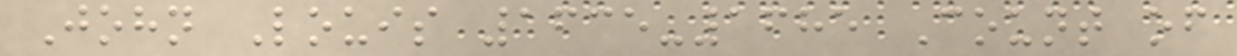John Louis 1635-1685 Count of
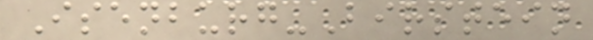Isenburg-Birstein
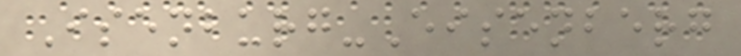Isenburg-Eisenberg
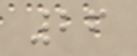26
